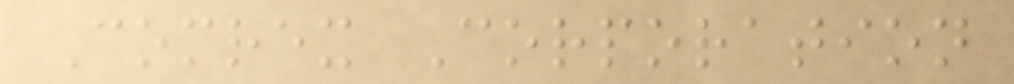Comrex Corporation
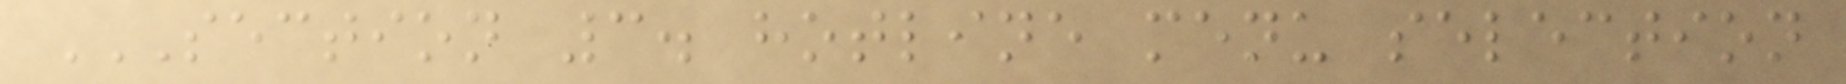SECTION 3. HOTLINE MENU SELECTION
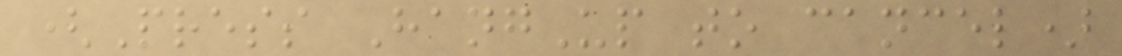(Press HangUp to cancel)
